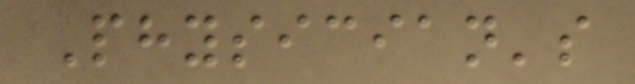Physician's
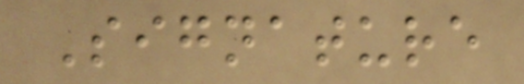Signature
